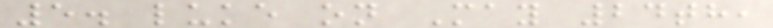5. luke on May 24th,
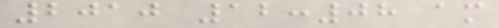2010 12:08 am
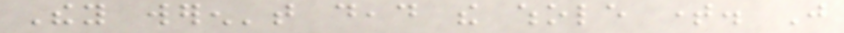They weren't dead the whole time. Just
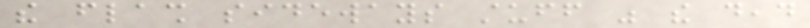the flash sideways stuff was the dead
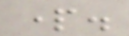part.
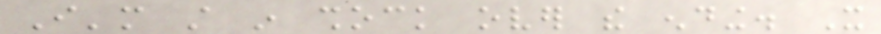I'm still in shock over the ending. It
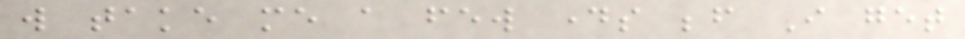will take me a few days before I get
